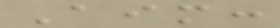Aim:
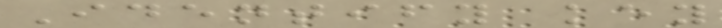Identify key
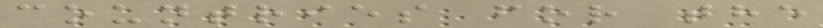countries for the
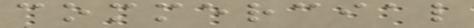commercial
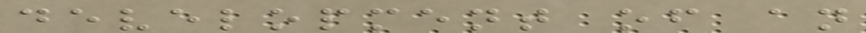development of an
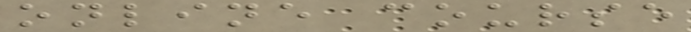online course
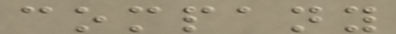company
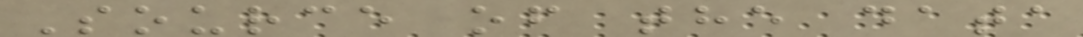Source of the data
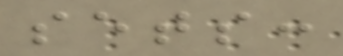sets:
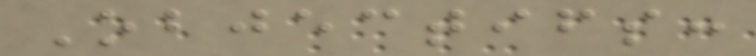Objectifs:
